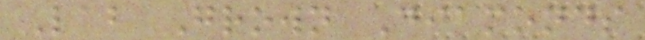Lab Grown Diamonds
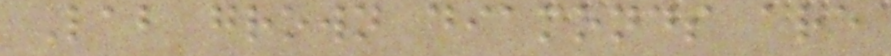Lab grown diamonds are
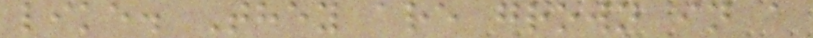like. They are grown in a
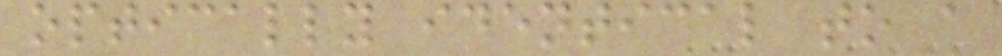optically identical to a
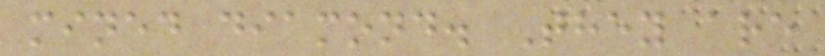mined diamond. They are
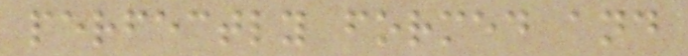perfectly formed and
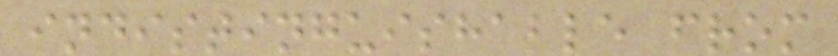indistinguishable from
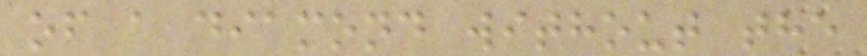of a diamond without the
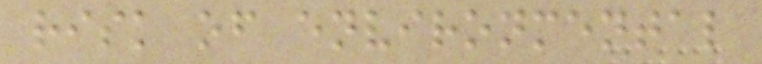risk of environmental
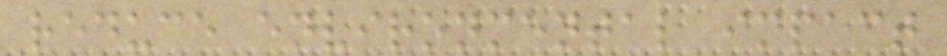reduce environmental impact
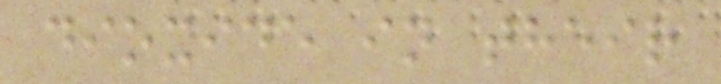dioxide in their
